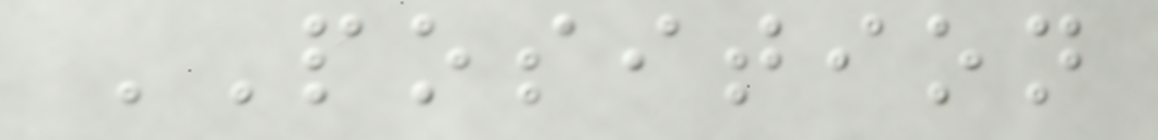POSITION
